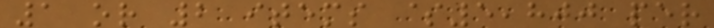1 or 2 items $5,800 per
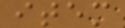item
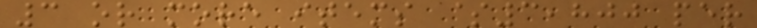3 or more items $3,800 per
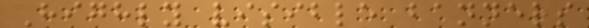Highly visible banners
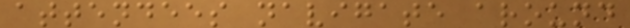attendees navigate around
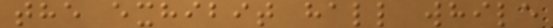the exhibit hall while
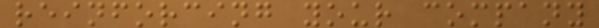reinforcing your company
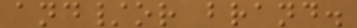and/or brand.
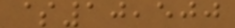$10,500
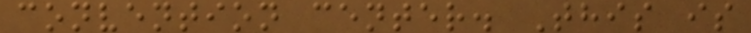convention center. This is
